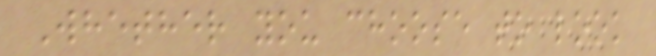Whether you choose to look
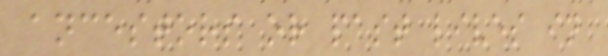ancestors or past lives in
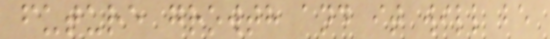future growth and it will be
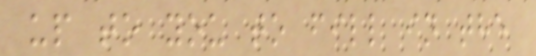up to you to fill in the
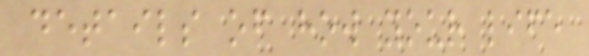details of how your life
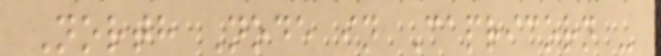North Node in Capricorn -
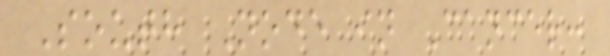South Node in Cancer:
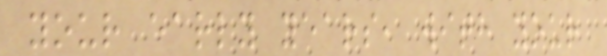your early years, with your
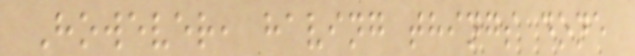However, having things done
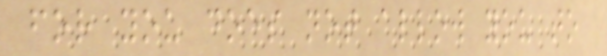for you does not allow you to
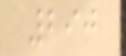290
